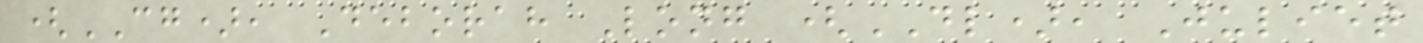(CG), Deborah Long (DL), Juliet
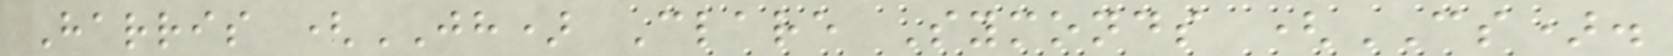Harris (JH) Clare Symonds (CS).
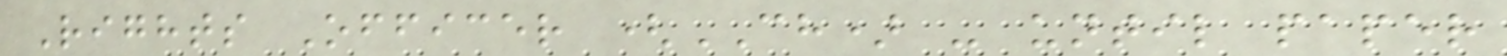Rights Officer (CH) - until paper
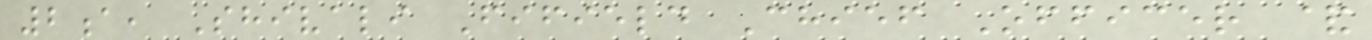2a, Shivali Fifield Chief Officer &
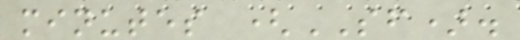minutes (SF).
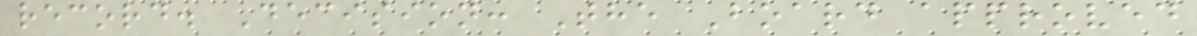record. Decision: The Board approved
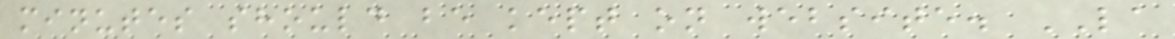minutes should be kept on website. LA
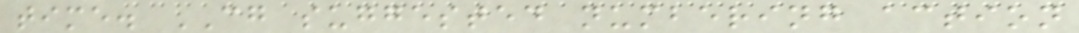time. CG suggested numbering action
